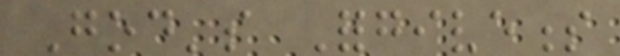God's Forgiveness
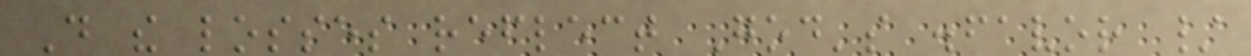Do the losses reflect God's disfavor /
